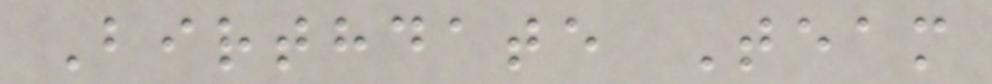Birthdate Team
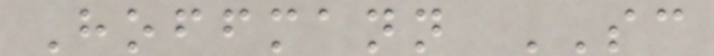Hoffmann SC
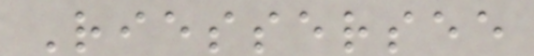Riessersee
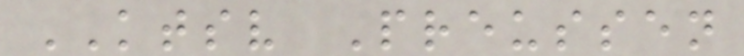KTSV Preussen
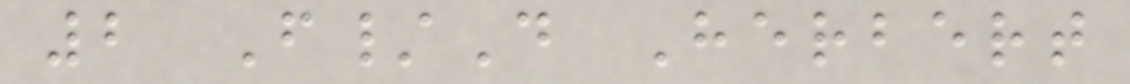2 F/D Herbert
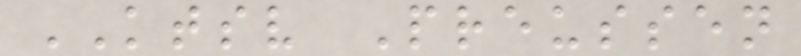KTSV Preussen
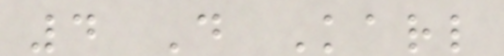4 D Karl
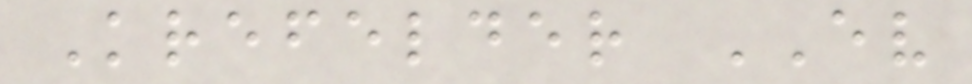Krefelder EV
